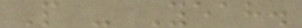P - Yeah.
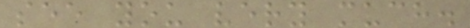see you very much.
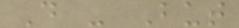D - But
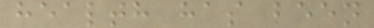health has been
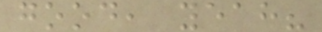good, yeah?
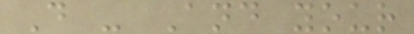D - And your
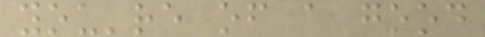you're of a good
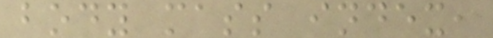body mass index,
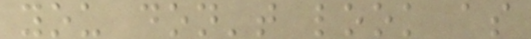you don't look as
